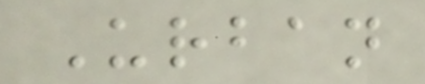Urban
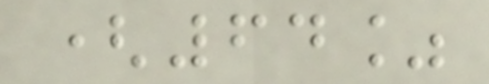(64%
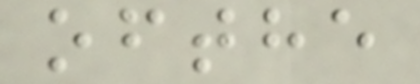ofthe
